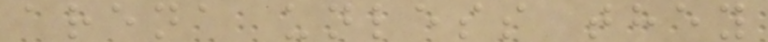arena unless they
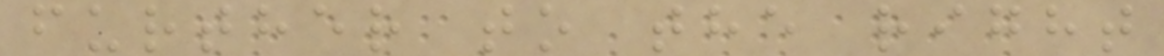further to the right
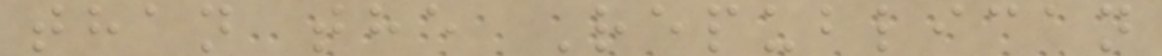than the Republican
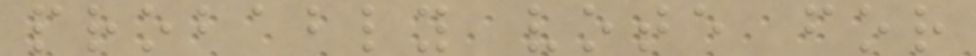probably vote for
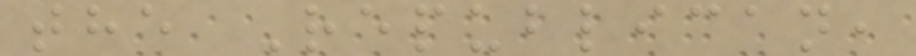the Republican,
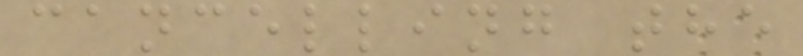cancelling the
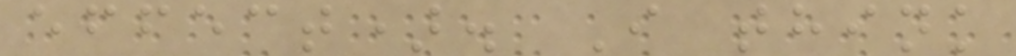effect). I think
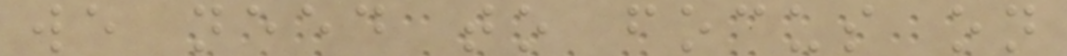we need to focus on
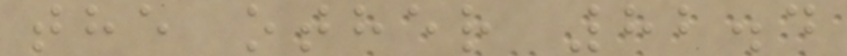the other 82.4
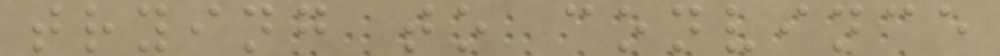trying to convince
